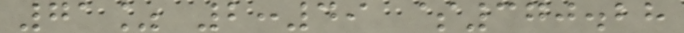71% 2:49 $370.28
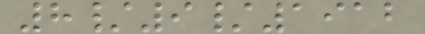8/9/1912
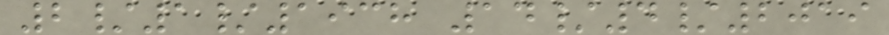2/1/1938 14/4/2019
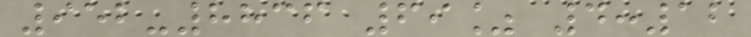952-8836 69% 4:12
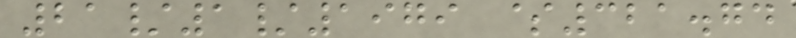21/1/1979 $321.74
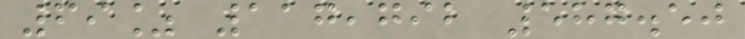69% 117,792 587.50
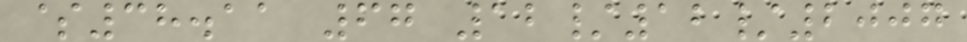$38.11 67 12/12/2007
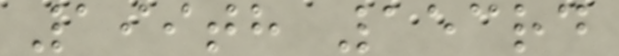199th 153rd
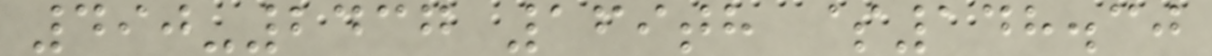490-2437 169th $148.30
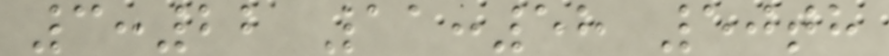3:22 11:58 50th
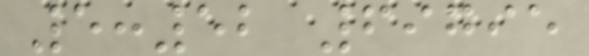5:52 69795
